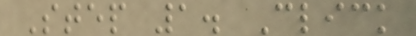Step 1. Click
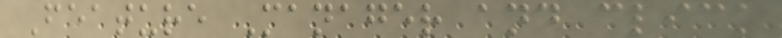Feature Manager and click
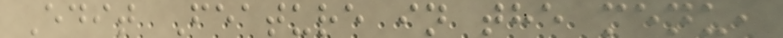Edit Feature in the menu,
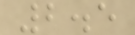2.5
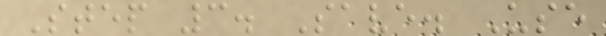Step 3. Save. Use
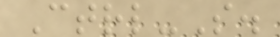Ctrl-S.
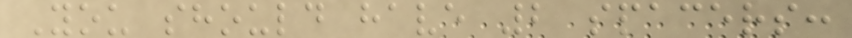You should have 2 spacers:
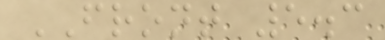FRONT 5.3
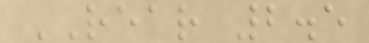REAR 2.5
